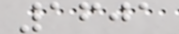1601
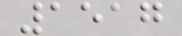1517
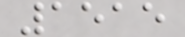1515
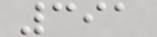391
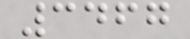3467
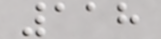118
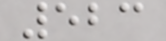523
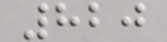820
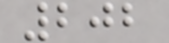202
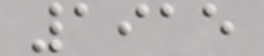1915
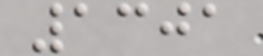1301
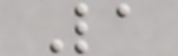La
